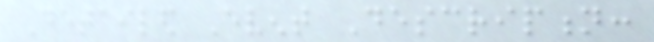Detailed Event Description:
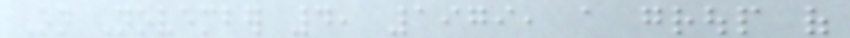On November 4, 1979, a group of
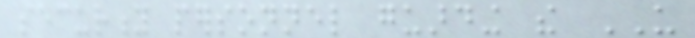security personnel guarding the US
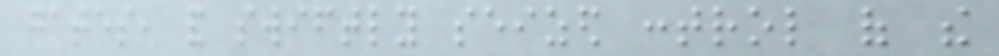gates, and swiftly seized control of the
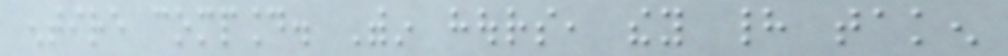entire compound. Within hours, they had taken
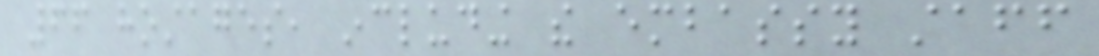66 hostages, including the embassy staff
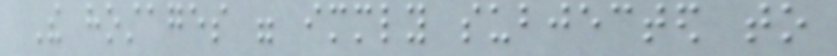The hostages were immediately subjected to
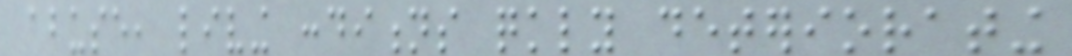abuse, living conditions quickly deteriorating
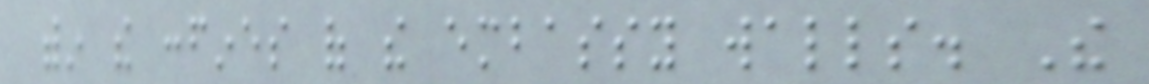within the confines of the embassy walls. The
